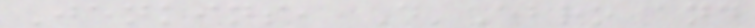Jenkins, D'Ebro and
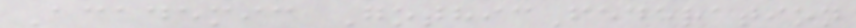Academic GothicFederation
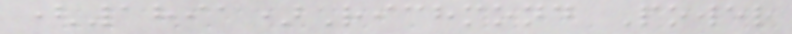(1891)Richmond Power
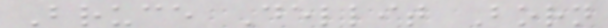Bruce Dellit Born
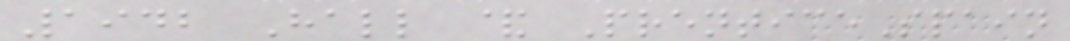1942 Hall & PrenticeSpain
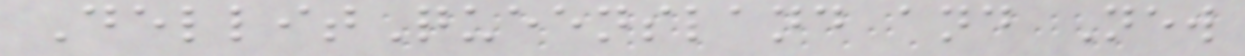DellitQueensland and New
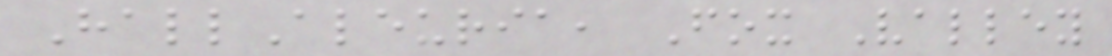HallAleuria, Fox Valley
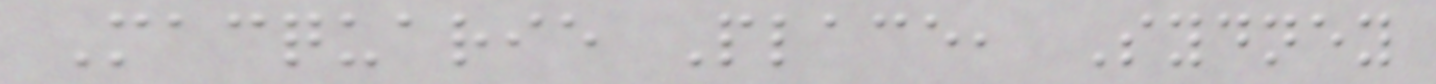Macquarie Place, Sydney
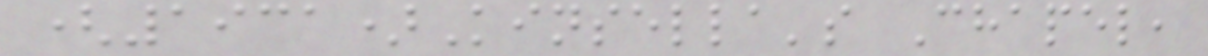(1931)Kinsella's Chapel,
